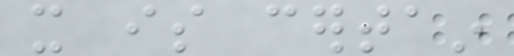it is certain
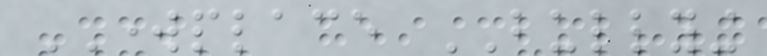WORKPLACE BULLYING
